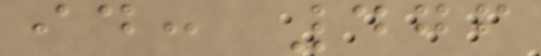id: 476
